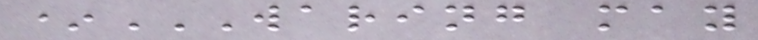*WARING MAY
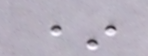*
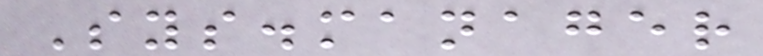Sys.manager
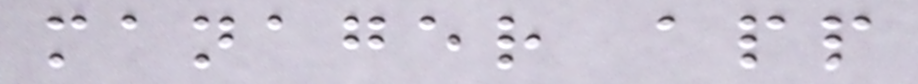manager app
